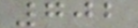702
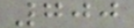700
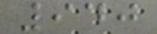940
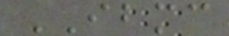IBMC
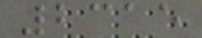2315
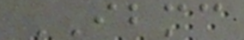IBMC
